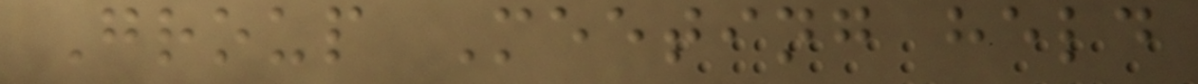Group Meeting held
